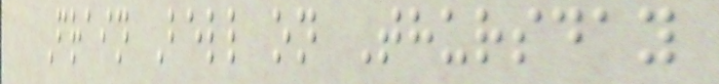Frain Bell on Thursday
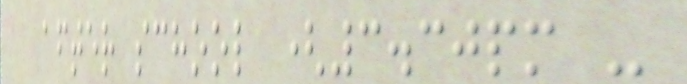after school (3.30pm -
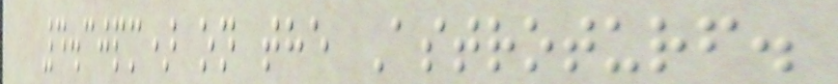4.30pm) on the Astroturf.
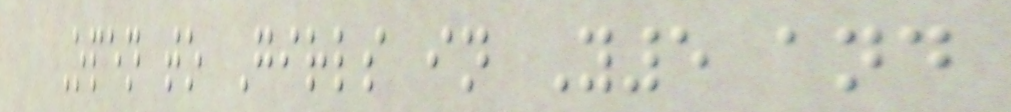Open to Girls in Y5 and
